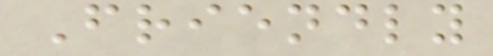Friendly
